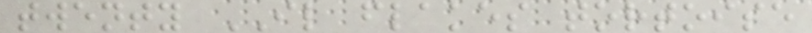twenty IL flakes tortoise
